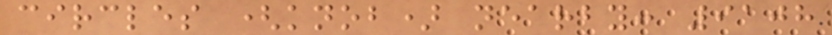circles (knob) nearby: 9108
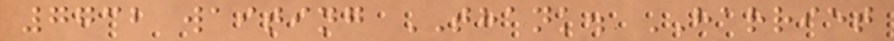7732 waiting THANK. HARRIET
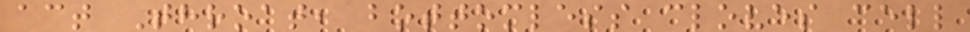act Throat, bottomless cloves cell
